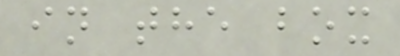in the box
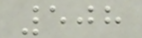508
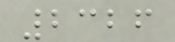2326
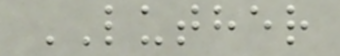LUTHER
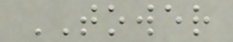TOWER
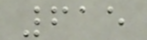615
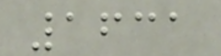1631
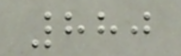880
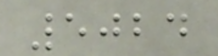5024
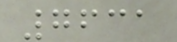7631
